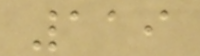119
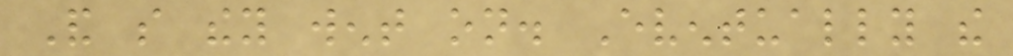And so they went on. Eventually the
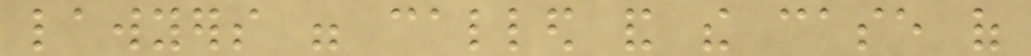lawyers were called and the case of
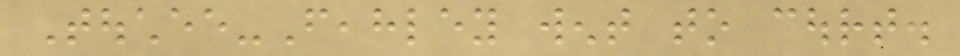Touchee-Feahley went to court.
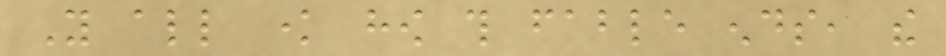You all know how this fable ends, the
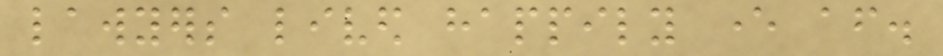lawyers lived happily ever after.
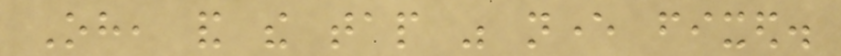Oh, and the tap was never fixed.
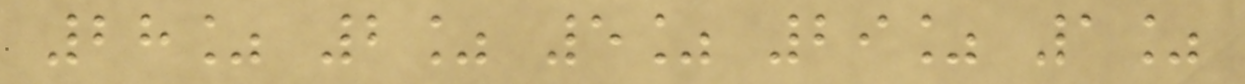28% 2% 5% 29% 1%
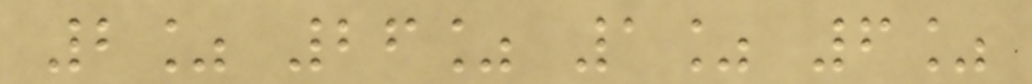2% 26% 1% 6%
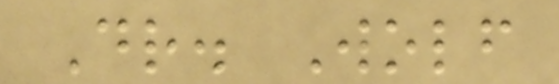Dr. Wolf
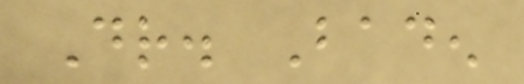Dr. Baden
